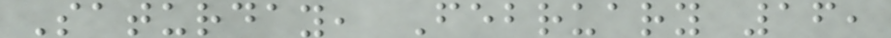Saturday, February 16,
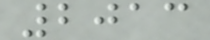2013
